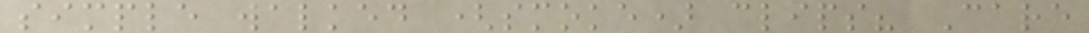simple walked (smoke) clips? Care
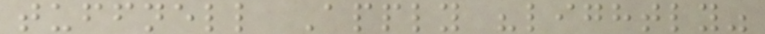tuffnell Apply "lightly"
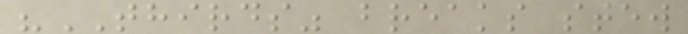"THIRDS" breaks stew
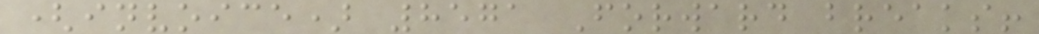(invoice) 8571 Forward breaks!
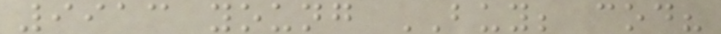9913 young BUY; cod?
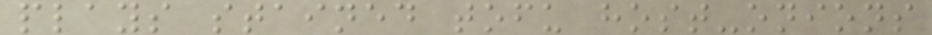plays stained tofu host-onions
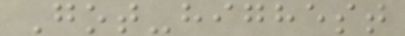Got-highest
